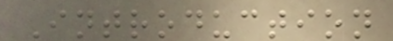Introduction
